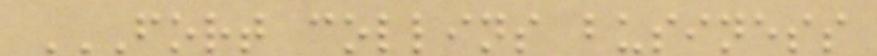FORT COLLINS BUSINESS
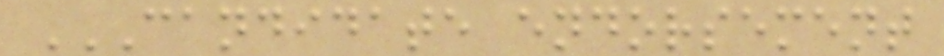CANDIDATE ENDORSEMENT
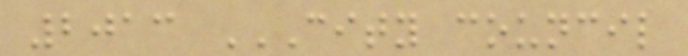2013 CITY COUNCIL
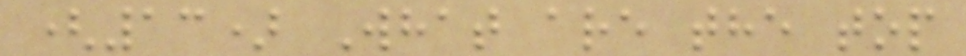(13) What are the top
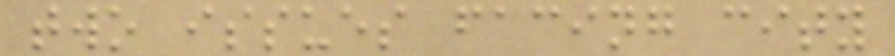two issues facing city
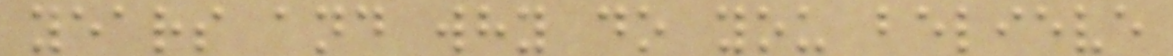years and why do you believe
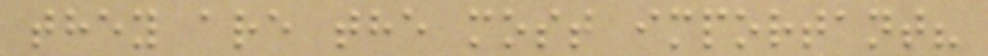they are the most important?
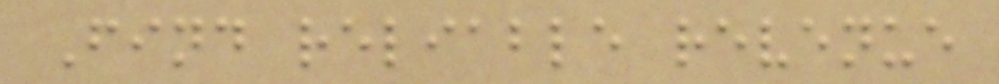Find reliable revenue
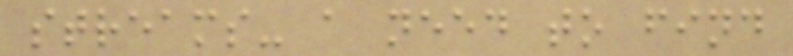streams- a need to find
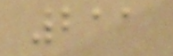211
